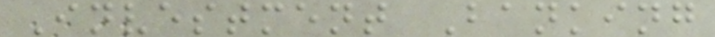Investment Banking
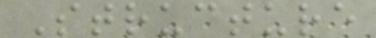Structure
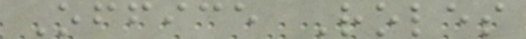Office Roles
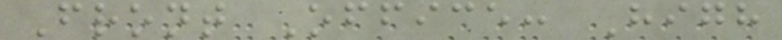Front Office: High
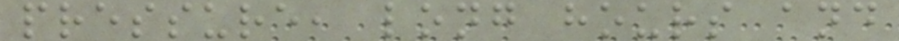pressure, long hours and
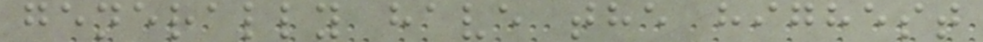generally have the highest
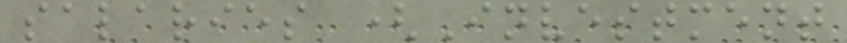salaries (Investment
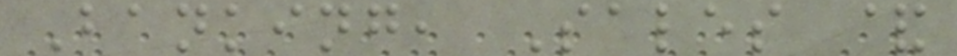Banking, Sales &
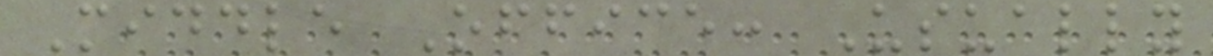Middle Office: Usually
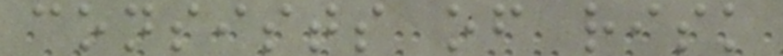consists of risk
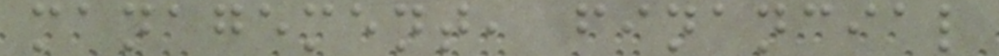management, financial
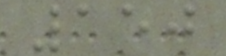150
